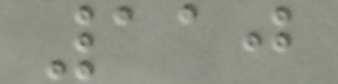110
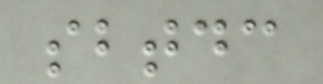sbtdc
